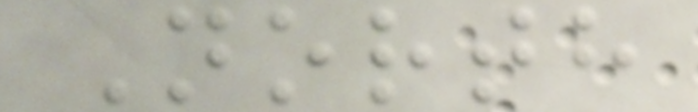North
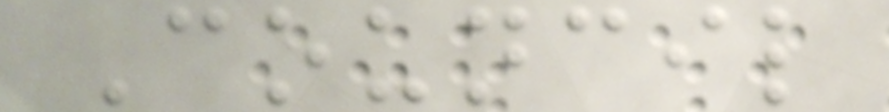Council
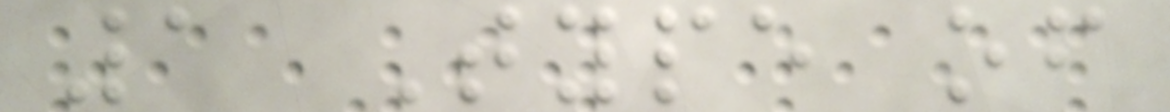1 Type of
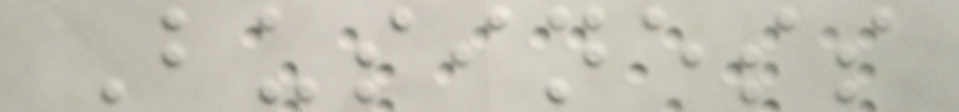Business
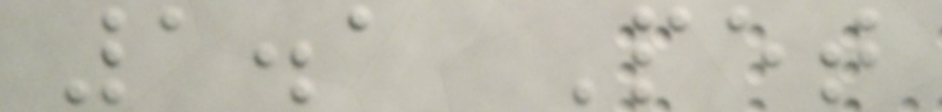1.1 Pet
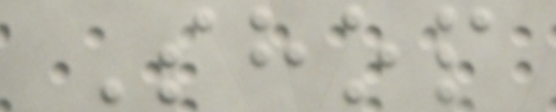Shop
